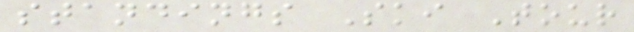standings Ski Tour
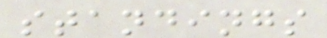standings
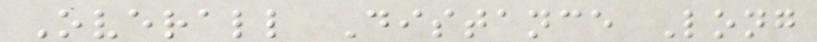Overall Distance Long
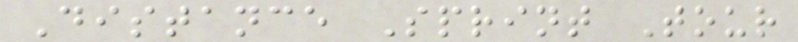Distance Sprint Tour
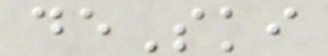deSki
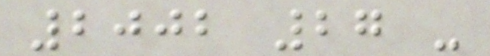2002 27 -
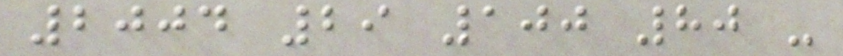2004 29 100 80 -
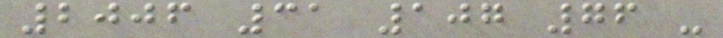2006 31 107 76 -
